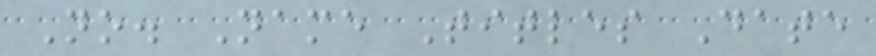No. Name Titles Date
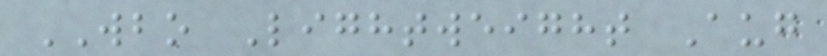WBO Lightweight Aug
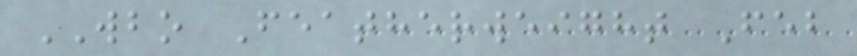WBO Featherweight Feb
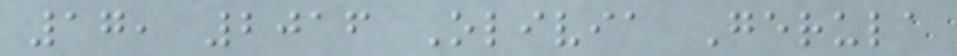17, 2016 Olivia Gerula
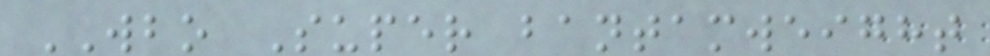WBO Super bantamweight
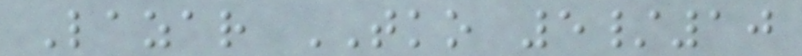Lazar TKO 5/10
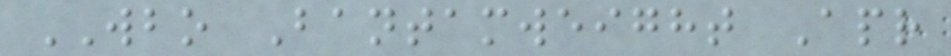WBO Bantamweight Apr
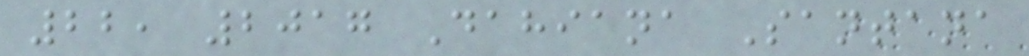22, 2017 Dahiana Santana
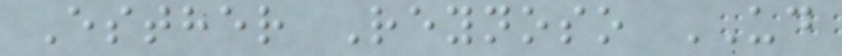Esther Reynoso UD
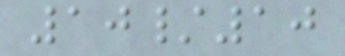10/10
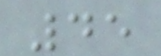45
